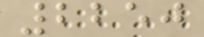2250
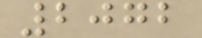2072
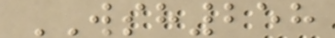WSH258
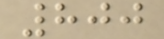800
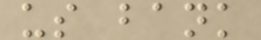us bank
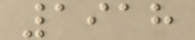1918
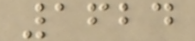1624
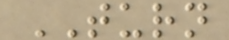TURN
